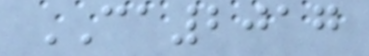CA2017
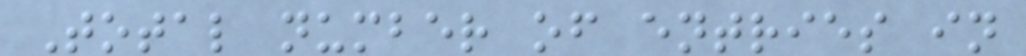Total number of entries in
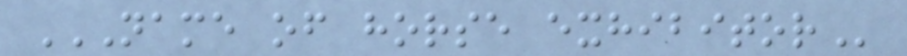NAME OF HORSE EXHIBITOR
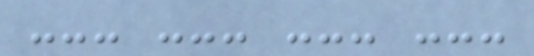--- --- --- ---
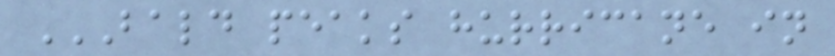BALD PEAKS HURRICANE IN
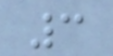3
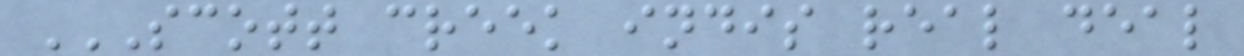SCOTT CREEK INDIS REAL DEAL
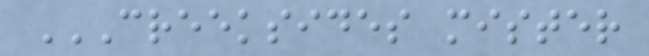CREEKSIDES MISTER
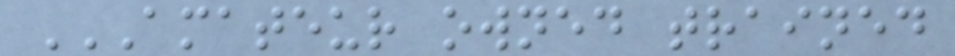AMATEUR OWNED TRAINED
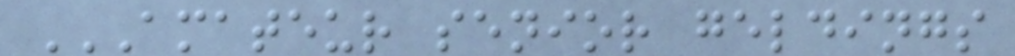AMATEUR SENIOR GELDINGS
